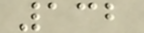132
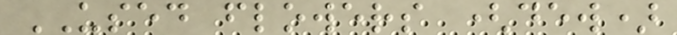USED flowers (dew)
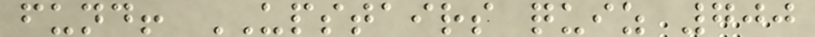fund! UPSTAIRS quiz 700
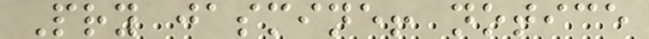Pry jasmine! notice
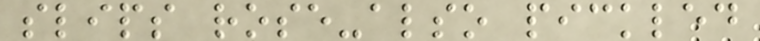slips rose-also pickled
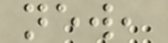new,
